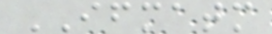IFMATM
